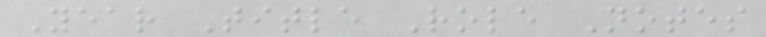Year Title Role Notes
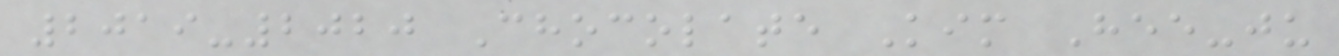2019-2020 Chocolate Kim Hee-ju
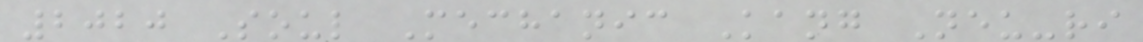2020 Soul Mechanic Kang Neu-ri
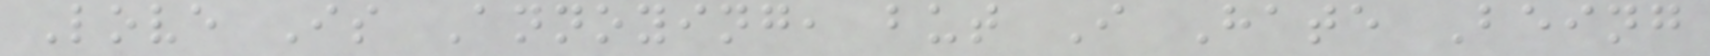Love Is Annoying, but I Hate Being
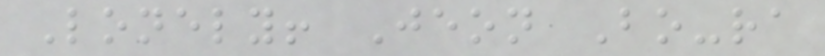Lonely! Jeon Bo-ra
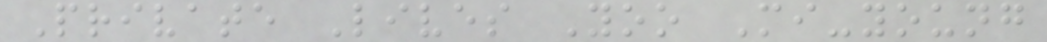Private Lives Yoo Mi-young
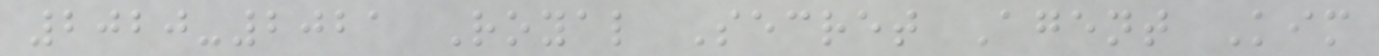2020-2021 Royal Secret Agent Kim
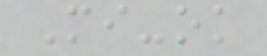Mi-ok
